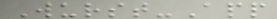Wurst-App
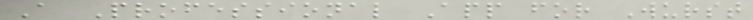A Professional App for Wurst
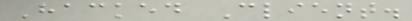Hacked Client.
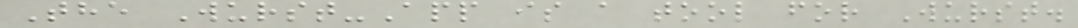The Wurst-App is a tool for Wurst.
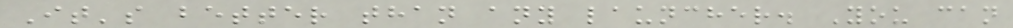It's better than any launcher. You can
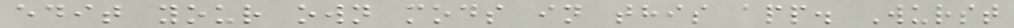edit your own mods in this app. Wurst
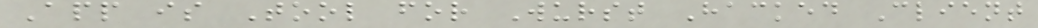App is Tool for Wurst Hacked Client
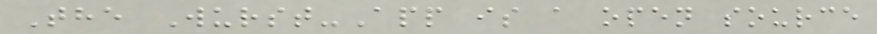The Wurst-App is a open source
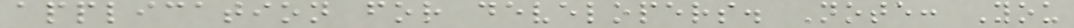application for developers. Note: You
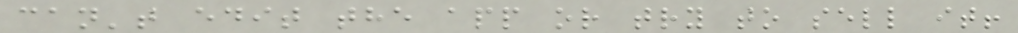can't edit the app or try to sell it!
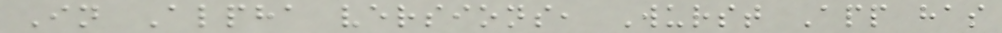In Alpha versions, Wurst App has
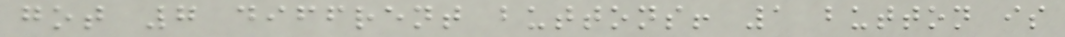got 7 diffrent buttons! 1 button is
